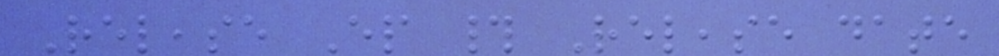Release Ep # Release date
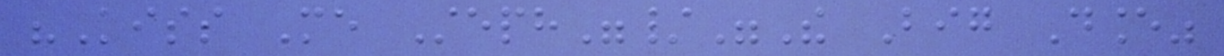"Kiss Me Steph"/"The Big Dance"
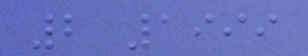2 1999
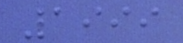1999
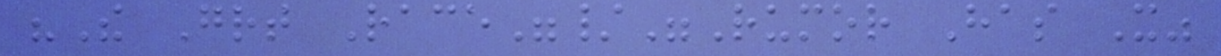"The Great Race"/"Rumor Has It"
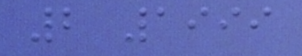2 1999
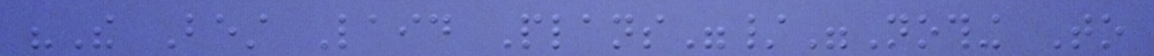"The Best Laid Plans"/"Nothing To
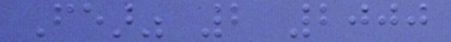Fear" 2 2000
